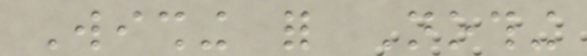Wishing for Nothing
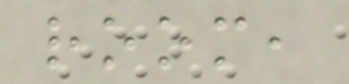room,
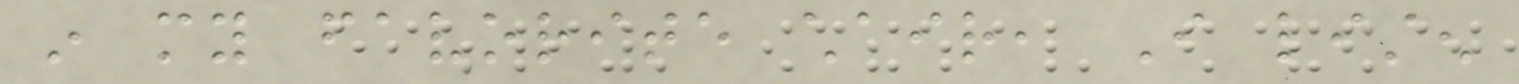in my favorite chair, I listen
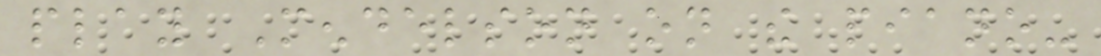play Mendelson on the piano-
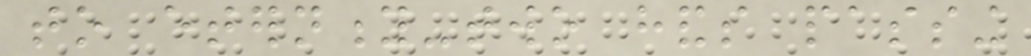to eternity-two hands passing
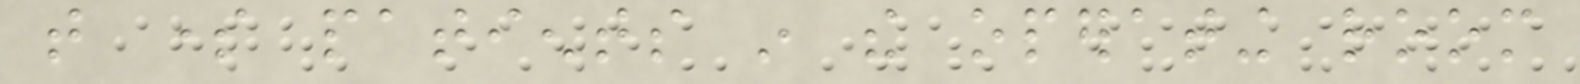that some patients in the operating room
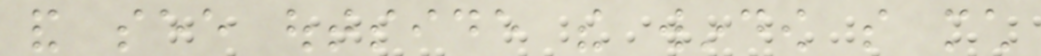and see outside the window so much
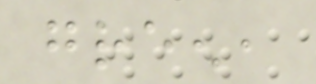green,
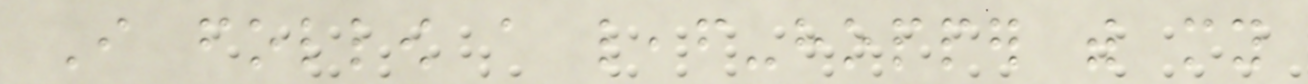I follow a leaf-hopper with my
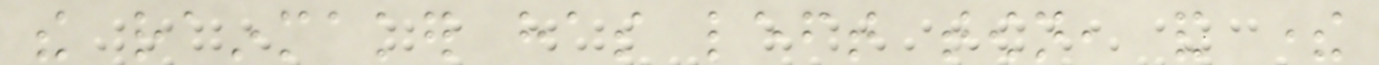the rainmaker has left town, and there
